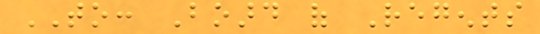TO: Board of Regents
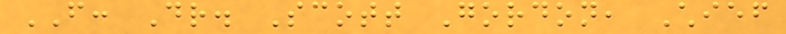FROM: Dr. Scott Gordon, Chief
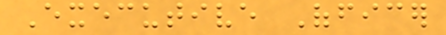Executive Officer
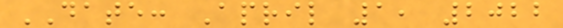DATE: April 1, 2022
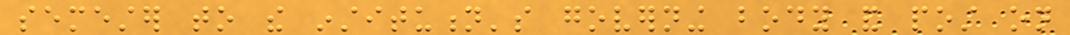semester to the institution's governing body and post on
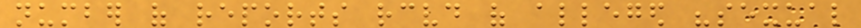number of reports received of alleged "sexual
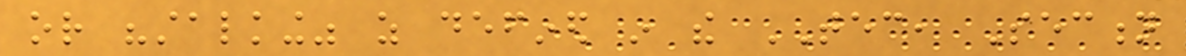or "stalking" as defined in the TEC, Section
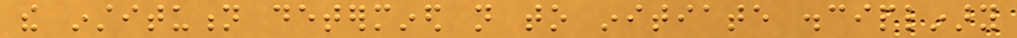the institution determined not to initiate disciplinary
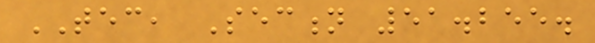TEC, Section 51.255.
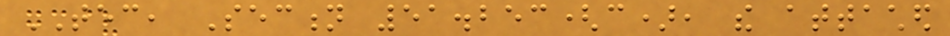TEC, Section 51.253(c), the attached
